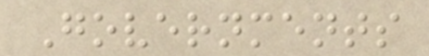Governments
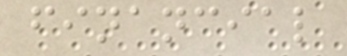financial
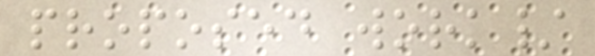proposed work/
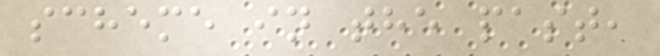scheme in the past,
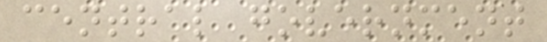central government
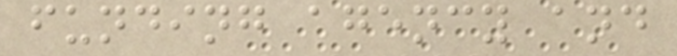funding agency and
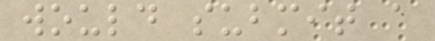would submit a
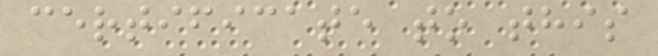certificate to this
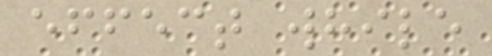effect while
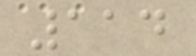114
